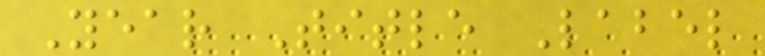Year Title Label
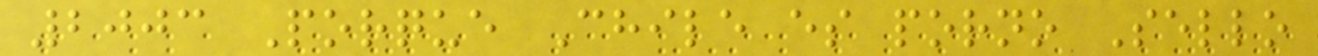2003 Porque Chile es porno Sello
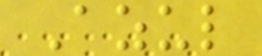Azul
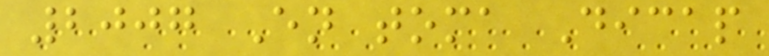2007 En toma Dicap
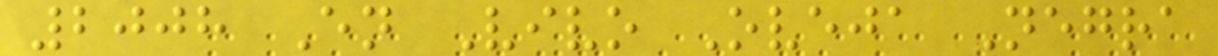2008 En Vivo Oveja Negra
